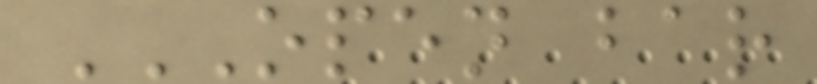OPEN BAR
